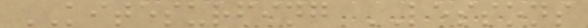KITESURFING LESSONS
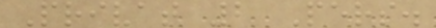Privat 2 Pers.
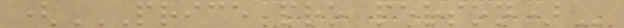(PRICE PRO PERSON)
